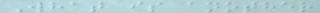What is another
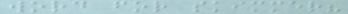word for skimmer?
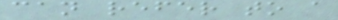can refer to a
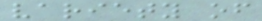variety of
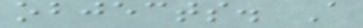objects. A
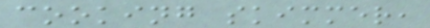cooking skimmer,
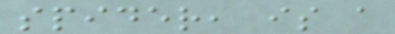spider, is a
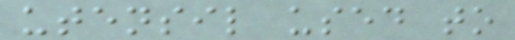utensil used to
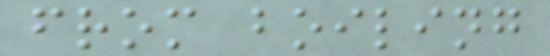from boiling
